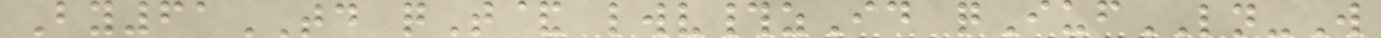By61TD qT& lwv#zId qIufLN-W
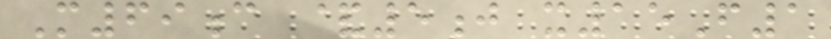M69c &5j x15F1
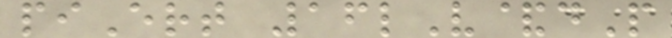piErt 16lV&dP
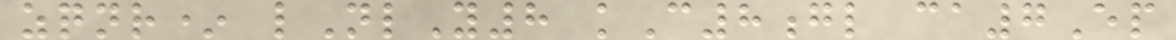zqnr* lNlY8 kC8gl ca7Ep
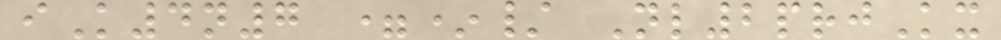iK4n7 =*/ Nl2prjKx
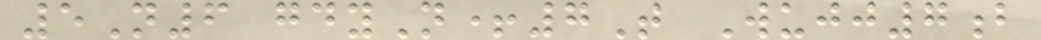5N6 gdyN+7T Wujj7b
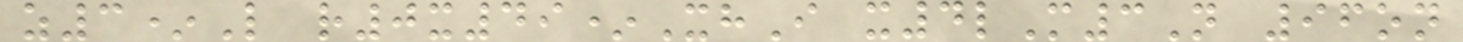z3*L r0x49*XhI x4lM3N 96on
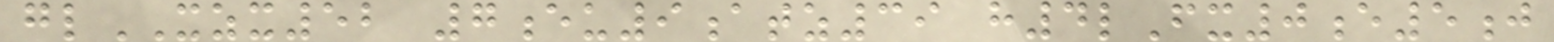glXZX52 7eu9atz39 h4lFx0e5j
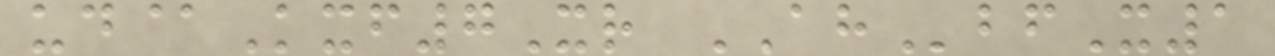ud@Kxf7Xr AHbfX1
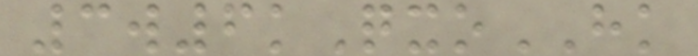3w6kQxoHK
